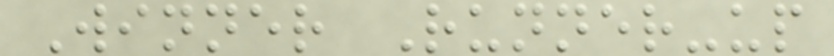Winner Runner-up
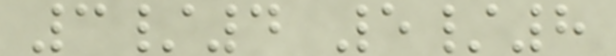3/4 5/8
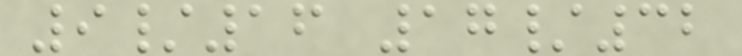9/16 17/32
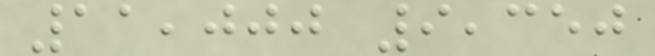11,000 9,350
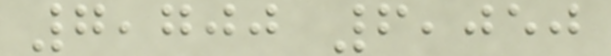7,700 6,050
